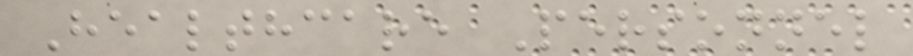Healthcare Personnel
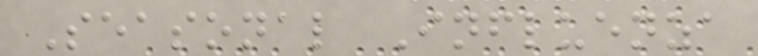Seasonal Influenza
